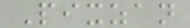Pixzan
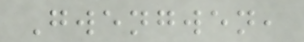Gwengwen,
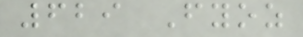629 Fyoz
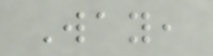Way,
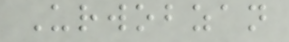Urwobzan
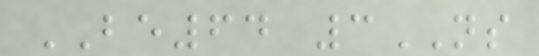BE64 3NS
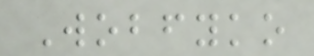Wobfyko
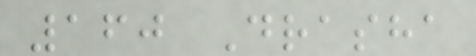160 Drasha
